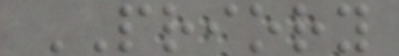PRIORY
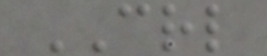CRL
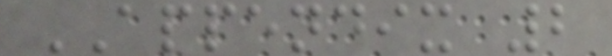APPENDIX 2
